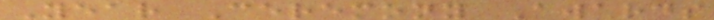Year Ceremony Awards
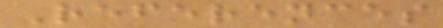References
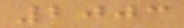2003
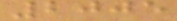2005
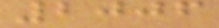2006
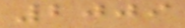2009
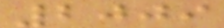2009
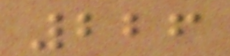226
